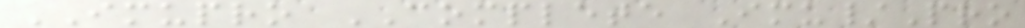IMUPRO COMPLETE Imu/Pro
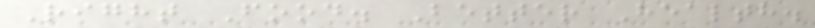Right Food. Better Health.
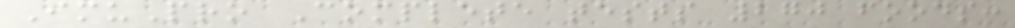ImuPro Complete tests 270 foods:
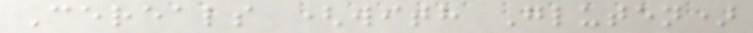Cereals (with Gluten)
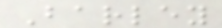Barley
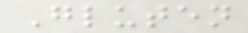Gluten
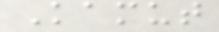Kamut
